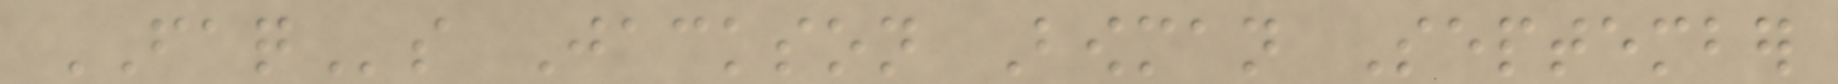FAQs Jackson Bowman September
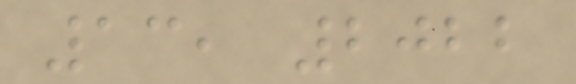13, 2022
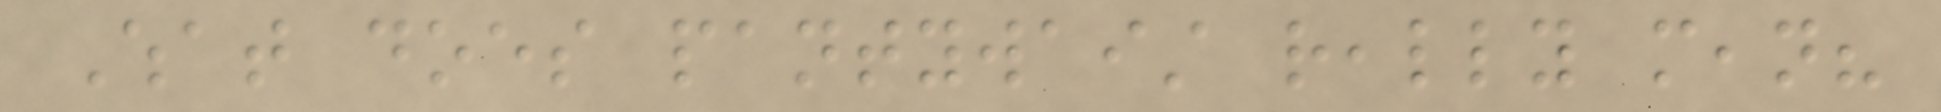What does pantywaist really mean?
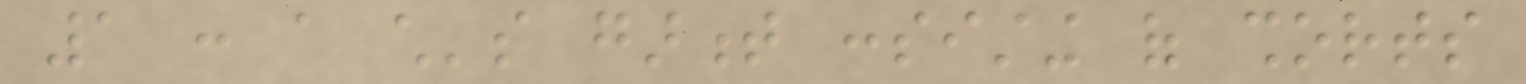1 : a child's garment consisting of shorts
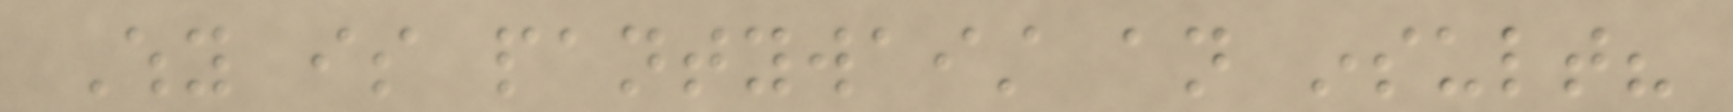Why is pantywaist an insult?
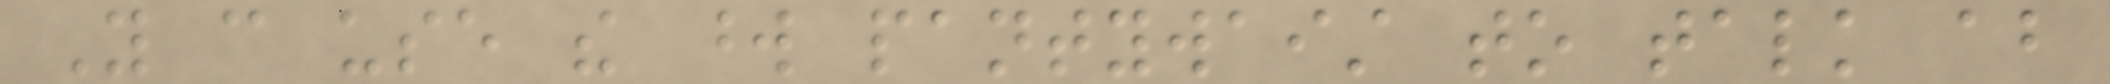You can use the word pantywaist to talk about
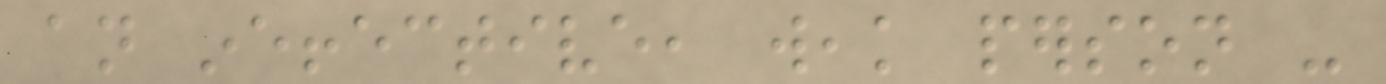an ineffective, weak person -
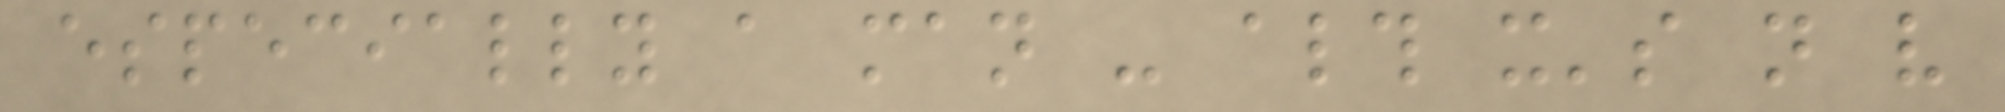especially a man - although it's not very
